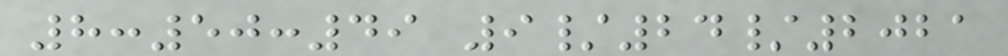8:50:49 9/24/2021
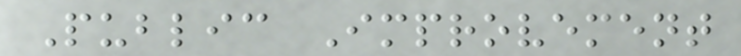Public Improvement
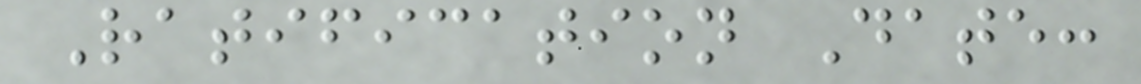Ratification Date:
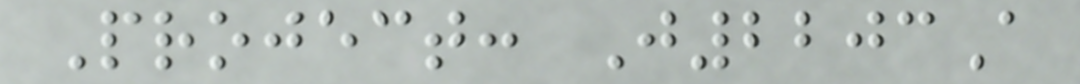Project: J2203A
